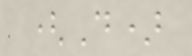(D)
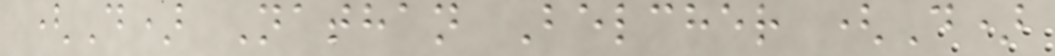(D) Nathan Belcher (D)
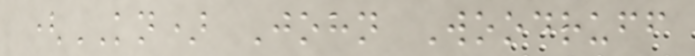(KN) John Woodruff
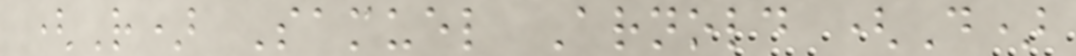(R) Samuel Arnold (D)
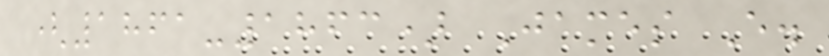(1861-1863) James E.
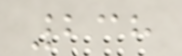238
